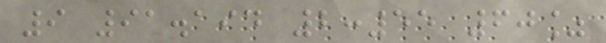9 91.194 2:55 60%
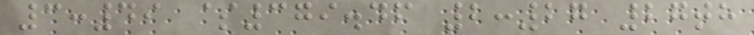3:49 $379.46 2:27 27th
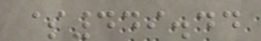$449.44
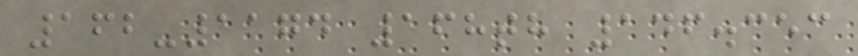162-1174 168th 146.353
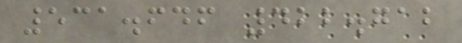531.646 422.712
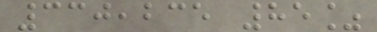330,235 85%
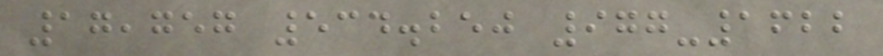17,757 534.250 977-1622
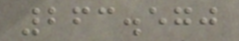263.570
